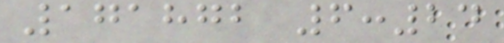171872 6:24
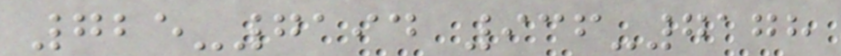725-7194 936-7178
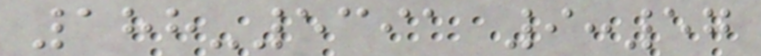188-5391 9:57
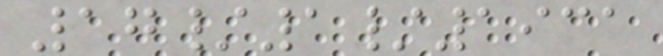17/1/1931
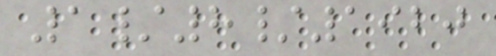1/8/1920
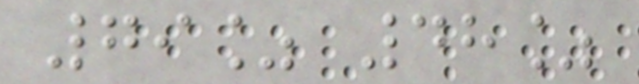79% 48%
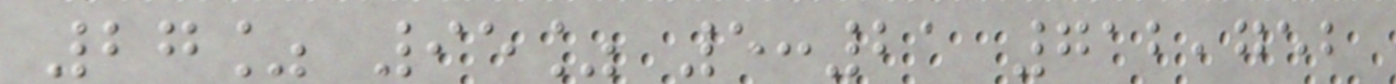27% 95% 5:21 712,752
